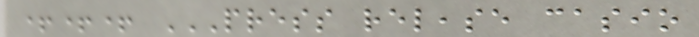+++ PRESS RELEASE CASIO
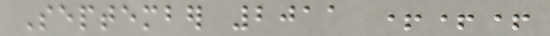September 2011 +++
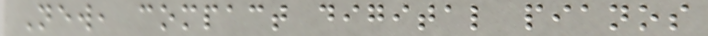New, compact digital pianos
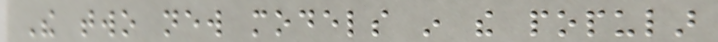The two new models in the popular
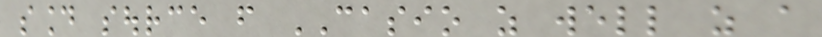sound source from CASIO as well as a
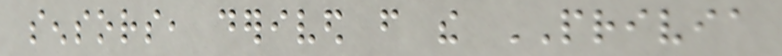sensors, derived from the PRIVIA
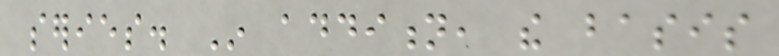series. In addition, the basis
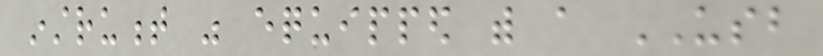instrument was equipped with a USB
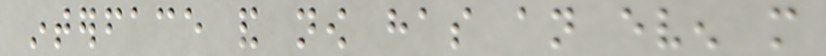interface and now has an even more
